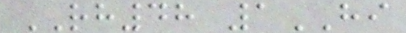RH48 1HI
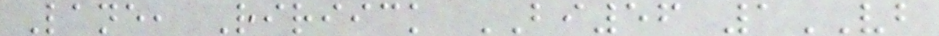Lane, Ririick BI56 1VB
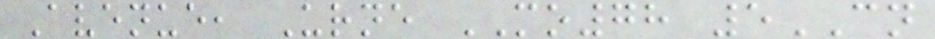Avenue, Urne MO78 5CN
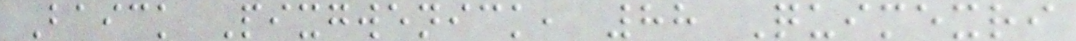Baick Pixgwenick, 88 Quimexri
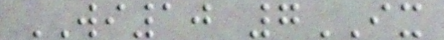WI10 7IX
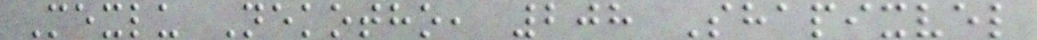Mexlu Nekotho, 208 Shapixvel
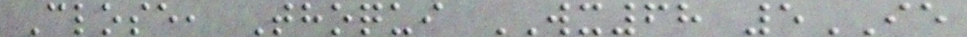Close, Thoqui WX68 5IE
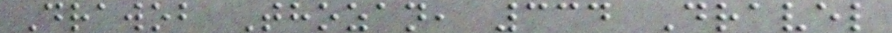Drawob Thozan, 334 Dravel
